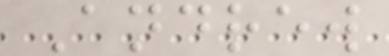Andrew
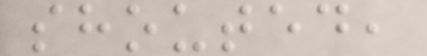shouted,
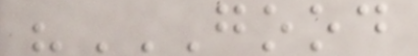"GOOD
